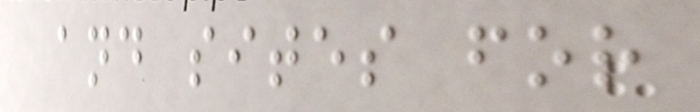and sites for
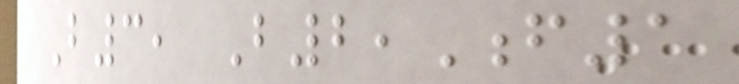B3, B2,F1
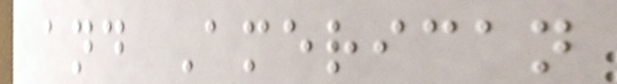and American
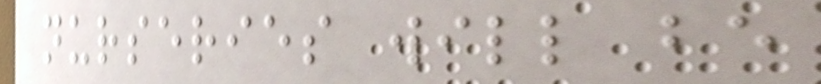nurseries will be
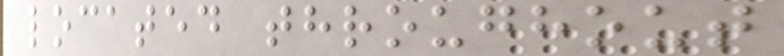located throughout
